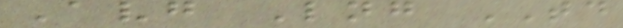Avg Lng TD
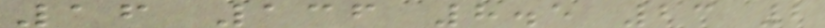16 136 8.5 23 2
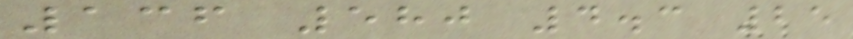136 580 4.3 25
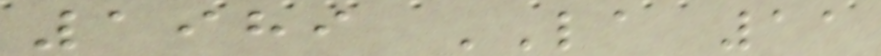1989 LA 11
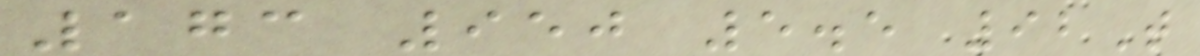173 950 5.5 92T
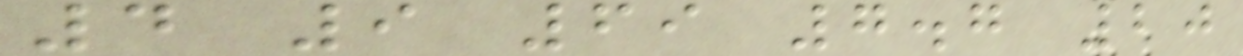4 9 69 7.7 20
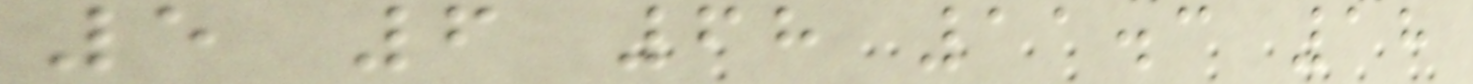5 6 68 11.3 18
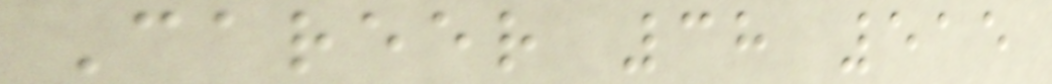Career 38 515
